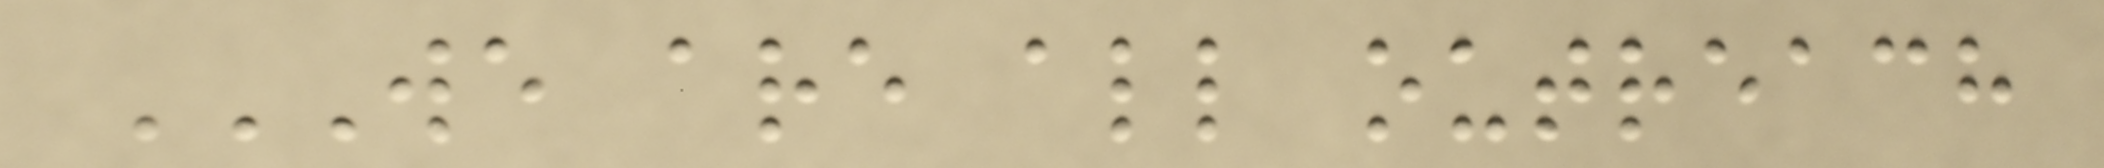WE ARE ALL OUTREACH
